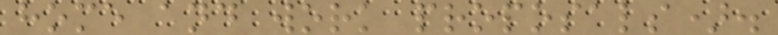home and work proposals).
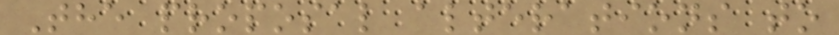The proposal alterations to
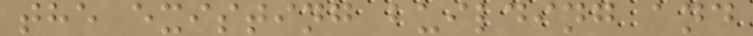the existing building and
